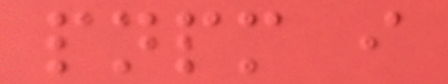pnpm i
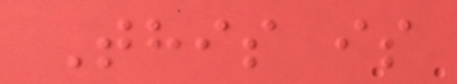This is
